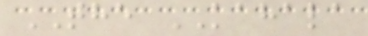THE KAHALA
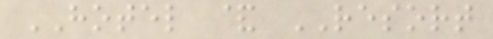HOTEL & RESORT
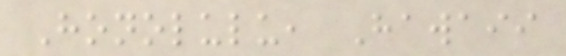Honolulu, Hawaii
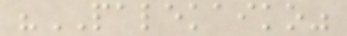"PALEKAIKO"
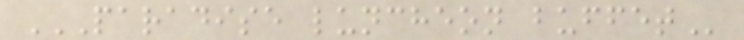PARADISE LUNCHEON BUFFET
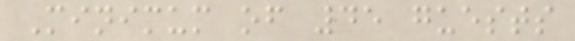Minimum of 45 guests
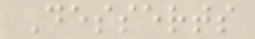Desserts
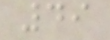49
